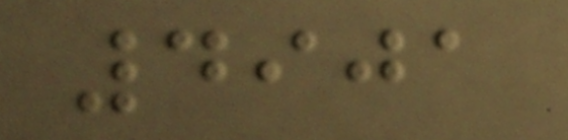4901
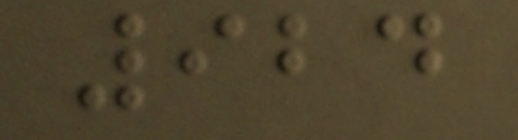924
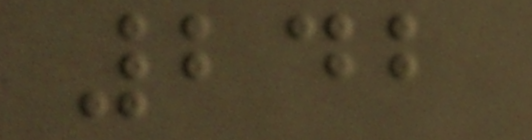242
